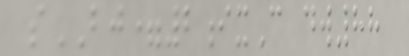sBJ=2ixC dw88
